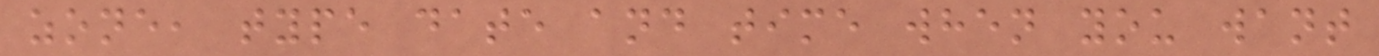zone, type date and time when you want
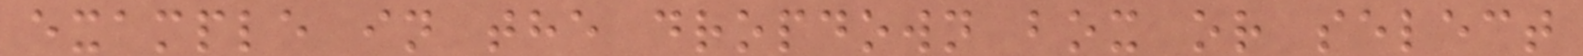example in the dropdown box or select
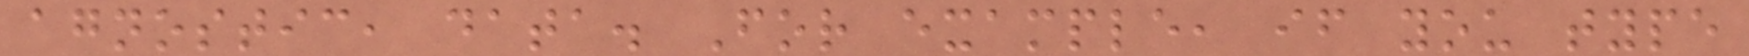agnostic, data. For example, if you type
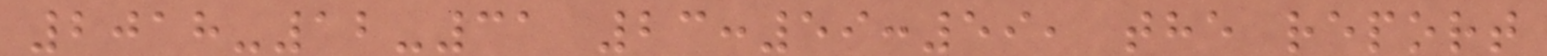2018-12-31 23:59:59, the report
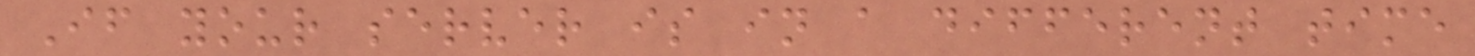If your server is in a different time
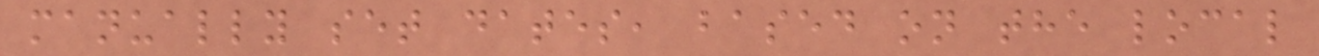manually set dates, based on the local
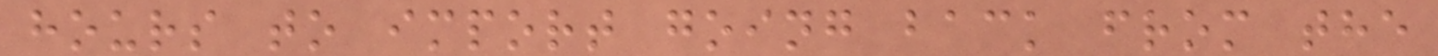hours to import going back from the
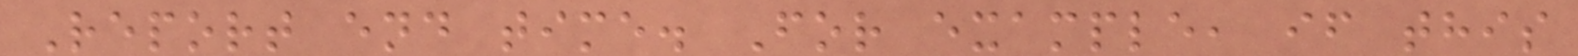Report end time. For example, if this
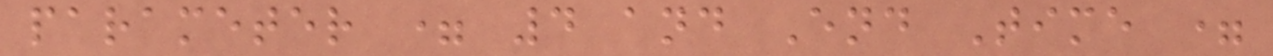parameter = 4 and End Time =
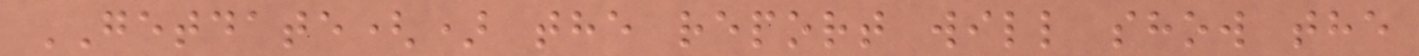GETDATE() the report will show the
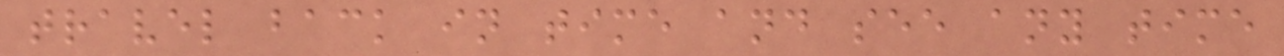travel back in time and see any time
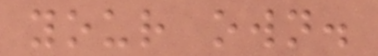your own.
